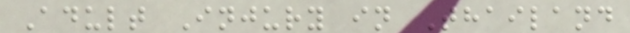Adult Injury in Thailand
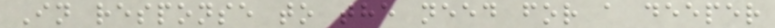In response to the need for a deeper
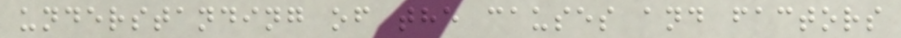understanding of the causes and factors
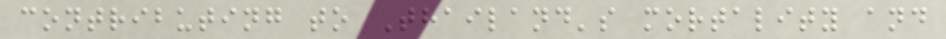contributing to Thailand's mortality and
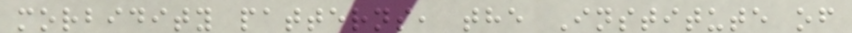morbidity patterns, the Institute of
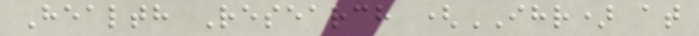Health Research (IHR) at
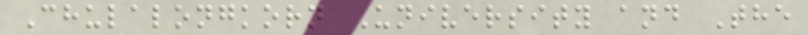Chulalongkorn University and The
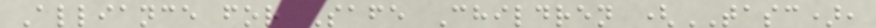Alliance for Safe Children (TASC),
